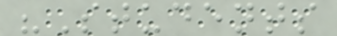"Students
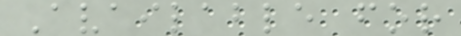Available for
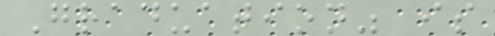Graduation" is
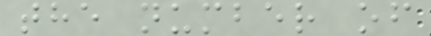the number of
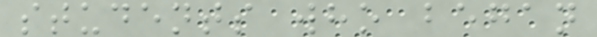students who began
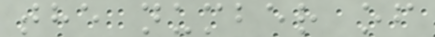the number of
